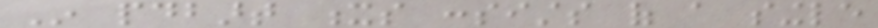In pdbart xs consists of a single
